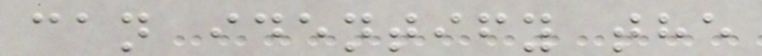can identify the
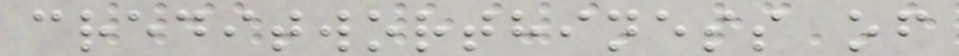creditworthiness of
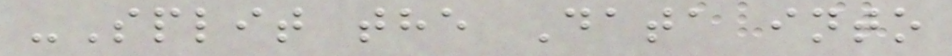-Split the Data into
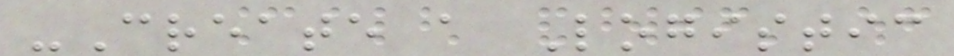-Create a Logistic
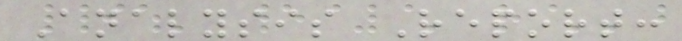Analysis Report:
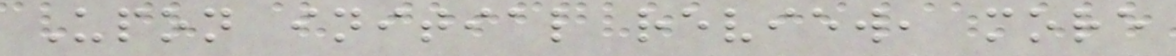Upon initial review, more
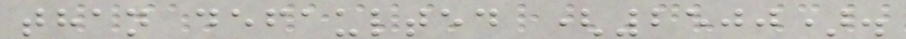than defaulted (2500).
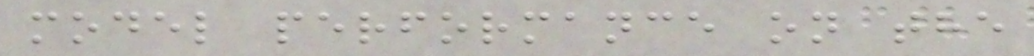model performance on the
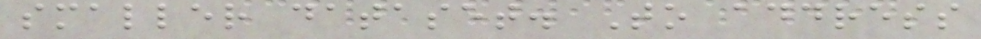smaller dataset. To address
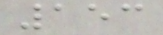153
